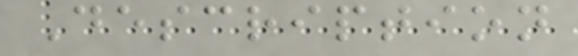Description
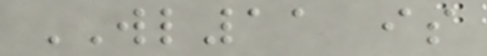WL11 is
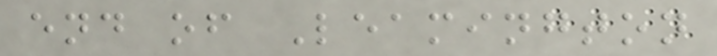end of Leamington
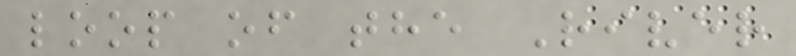loop of the River
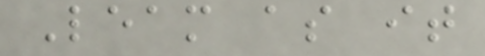Leam as it
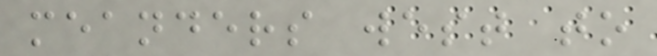meanders west to
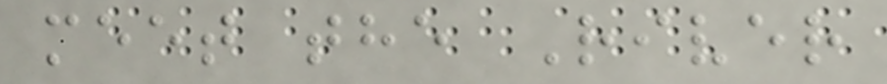meet the River
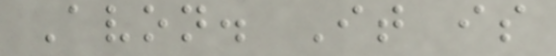Avon. It is
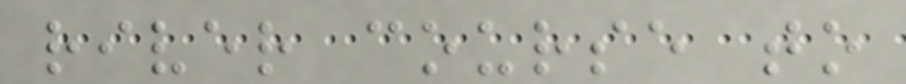river course to
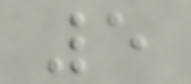5
